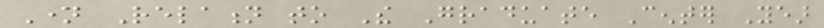Name Relation to The Graduate Center Year
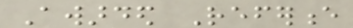Awarded Reference
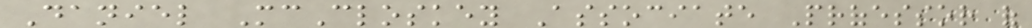Daniel McCloskey Associate Professor of
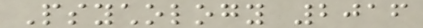Psychology 2016
